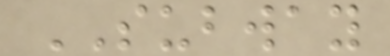SUBWAY
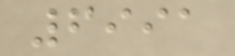6991
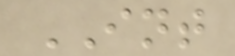INT
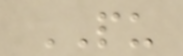PU
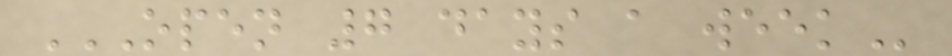OPEN 7 DAYS A WEEK
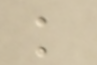k
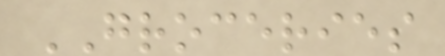GROCERIES
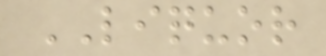LIQUOR
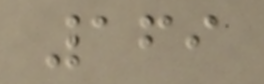169
